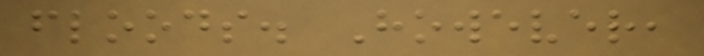floods. However,
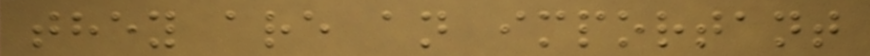they are an important
